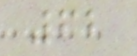62
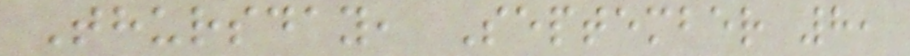Thursday, September 8,
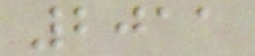2011
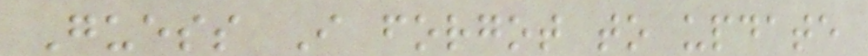Guess I forgot to update
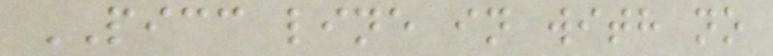PICC line in with no
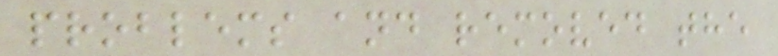problems and removed the
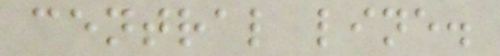central line.
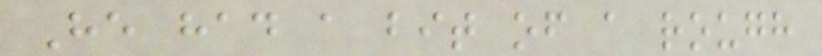He had a bit of a rough
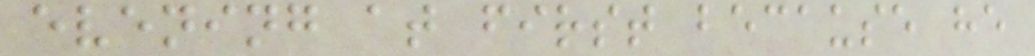evening at first because he
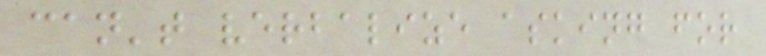can't verbalize asking for
